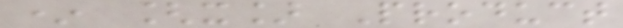* [x] Product
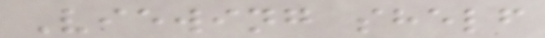Viewing shelf
